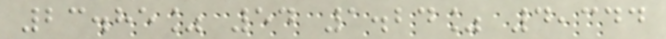23.85% 54 1.24% 4,344
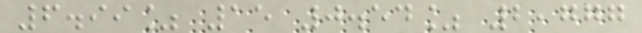6.99% 15 0.54% 2,777
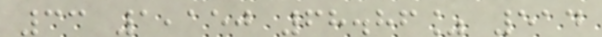33 1,150 68.86% 514
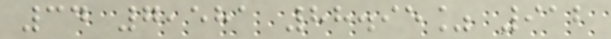34 7,581 88.95% 912
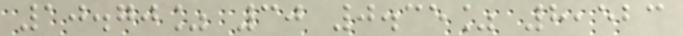10.70% 30 0.35% 8,523
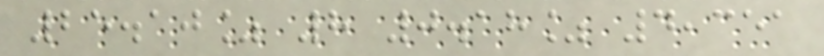25.10% 8 0.18% 4,351
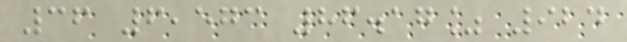36 6,573 86.17% 924
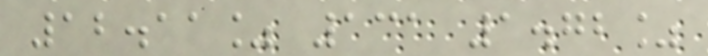12.11% 131 1.72%
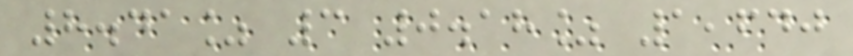8.41% 3 0.18% 1,640
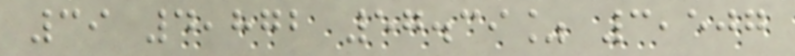39 4,872 57.39% 3,507
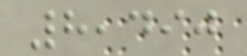8,490
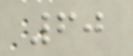60
